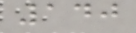140
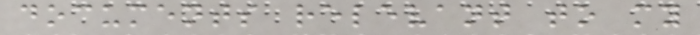documents relevant to my
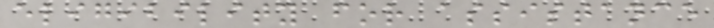eligibility for assistance
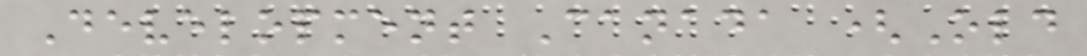Development Canada (Old
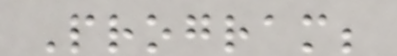Program;
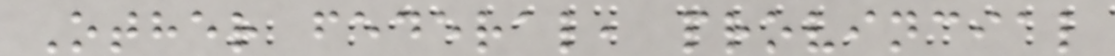Other federal, provincial
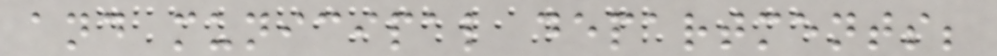and municipal departments;
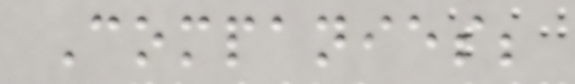Companies;
